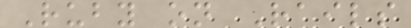Ruby on Rails
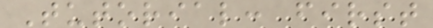Tutorial: first
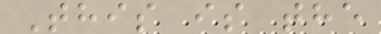This is the
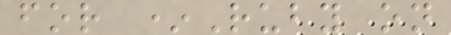for *Ruby on
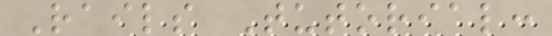Rails Tutorial:
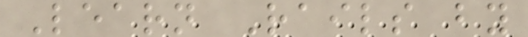Learn Rails by
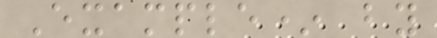Example* by
